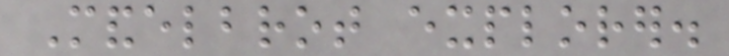Mandelbrot explorer.
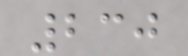230
